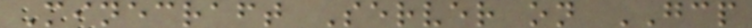Minecraft Server on GCP
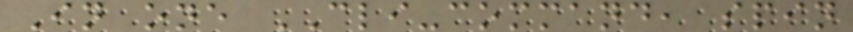In one CLI-command, spin
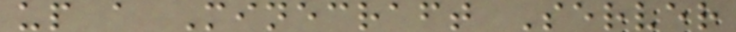up a Minecraft Server
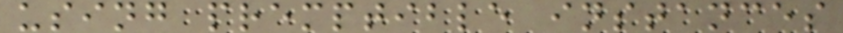using premptible instances
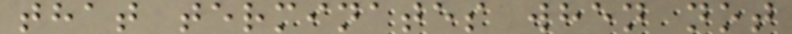that terminates when not
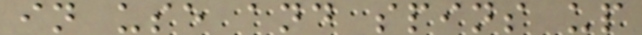in use and spins up
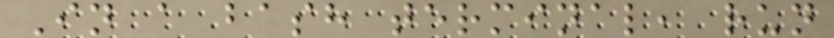In a bash terminal, run
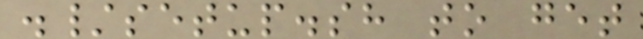./setup.sh to get
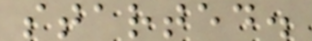started.
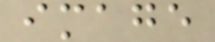image
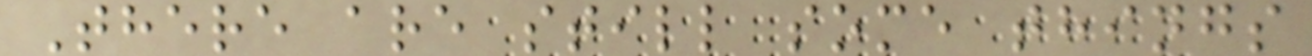There are still some things
